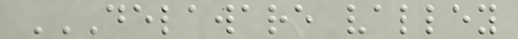DELAWARE VALLEY
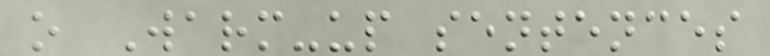o Warm-up sentences
